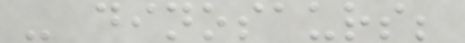- dinosaurs;
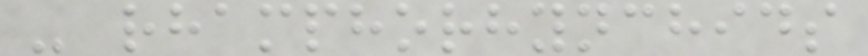- rhamphorhynchids
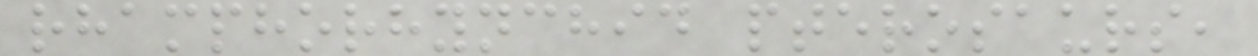rhamphorhynchid pterosaurs,
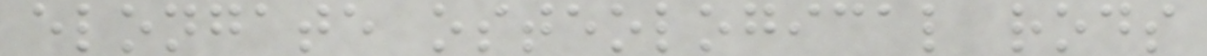elongate osteological rods
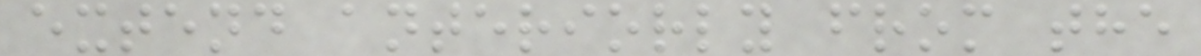extend anteriorly from the
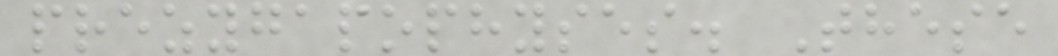prezygapophyses. These
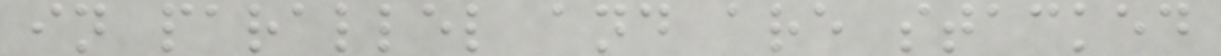in parallel and are stacked
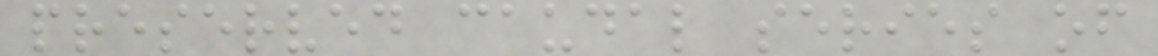preserved caudal series of
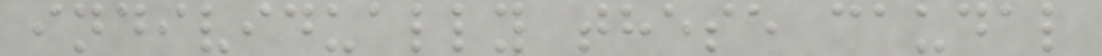individually these caudal
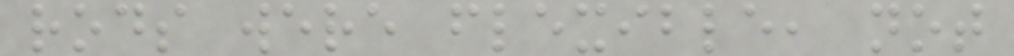rods were flexible, not
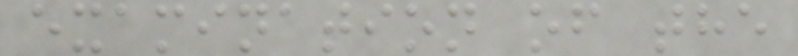examination of the
